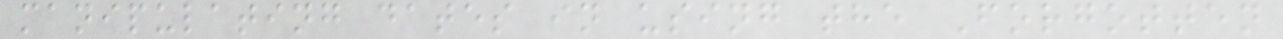manipulating dates in using the Forgotten
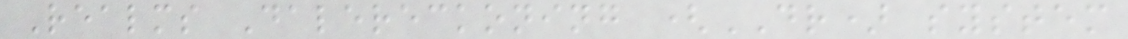Realms Dalereckoning (DR) system
